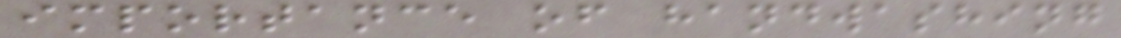importance of handwashing
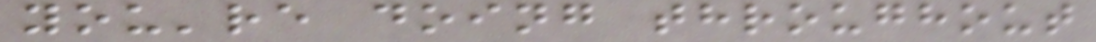you're doing throughout
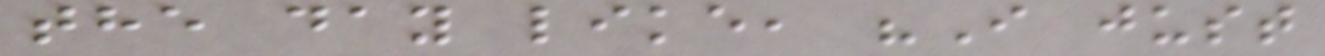the day like, "I just
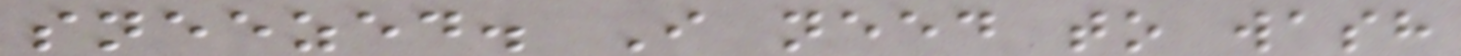sneezed. I need to wash
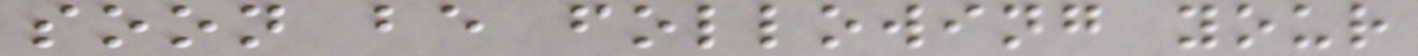soon be following your
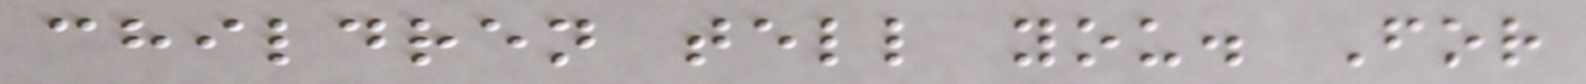children tell you. For
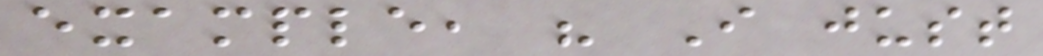example, " I just
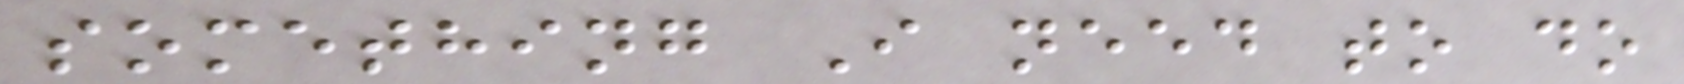something I need to do
